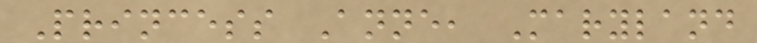Princess Anne, Maryland
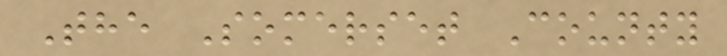The Somerset County
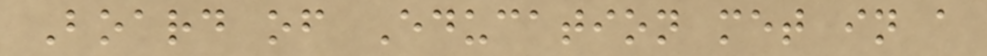Board of Education met in a
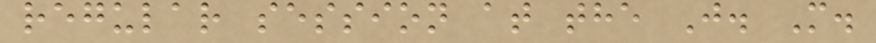regular session at the J. M.
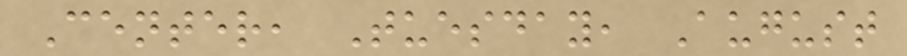Center, Tuesday, August
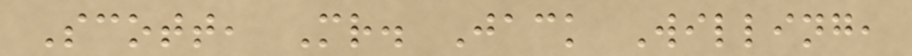Scott, Mr. Jack Willing,
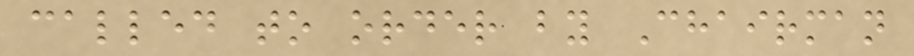called to order by Chairman
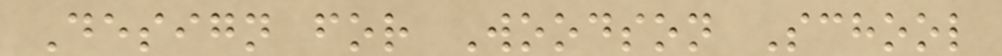Design for Woodson School
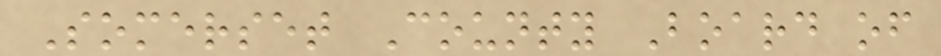Somerset County Board of
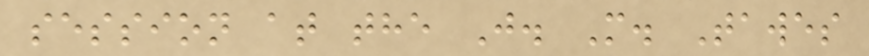session at the J. M. Tawes
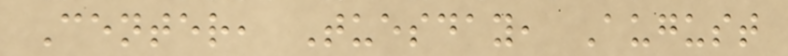Center, Tuesday, August
